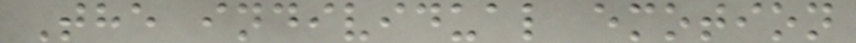The individual emotion
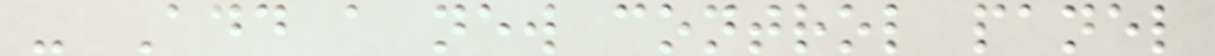- Add a new control panel
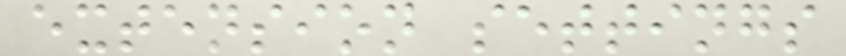extension settings
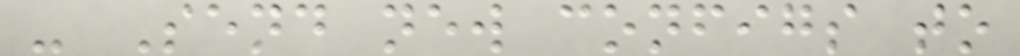- Send new configs to
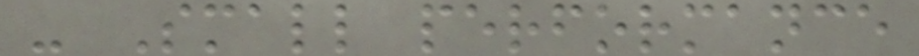- Small performance
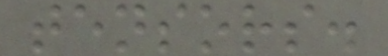tensors.
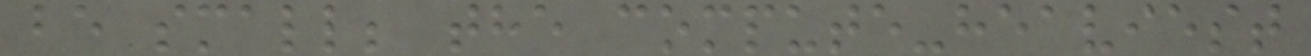be small; the compute-heaviest
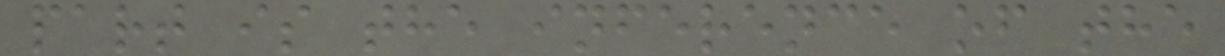part is the inference of the
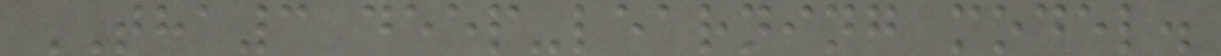THA3 deep-learning model.
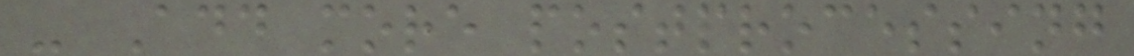- Add more postprocessing
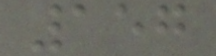157
